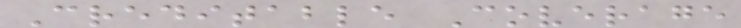Creditable Coverage
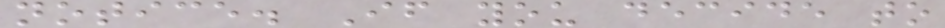notice. If you decide to
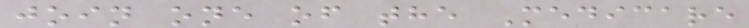join one of the Medicare
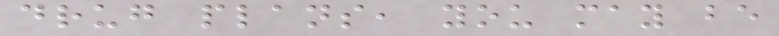drug plans, you may be
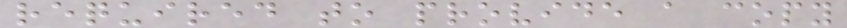required to provide a copy
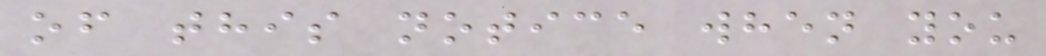of this notice when you
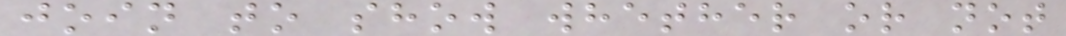join to show whether or not
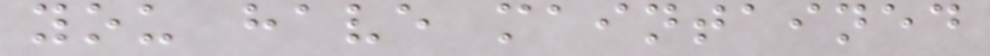you have maintained
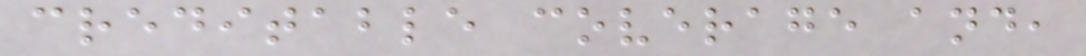creditable coverage and,
